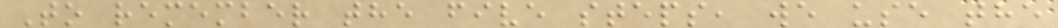To remember the five steps, we use the
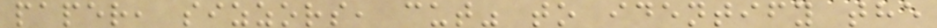paper, sizzors, cut" to identify the
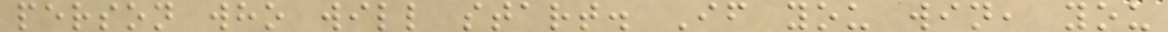person who will start. If you win, you
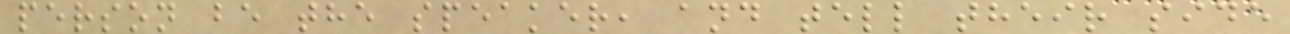person be the speaker, and tell their side
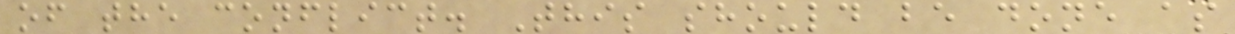of the conflict. This should be done as
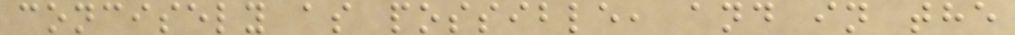concisely as possible, and in the
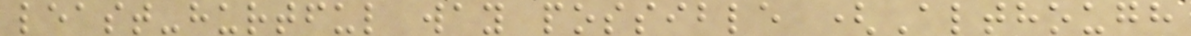least-hurtful way possible (Although
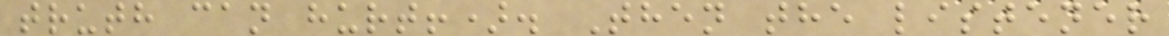truth can hurt!). Then the listener
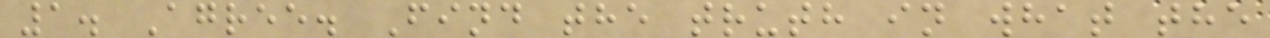1. Agree. Find the truth in what the
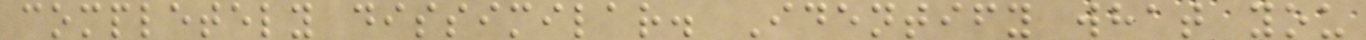completely dissimilar. Identify what you
